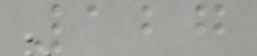127
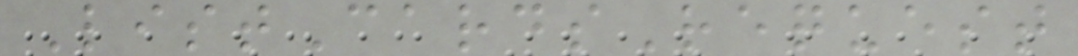ListCardsRequest
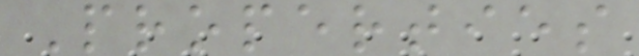Properties
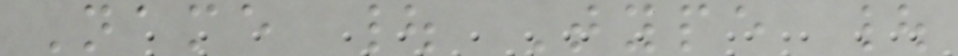Name | Type |
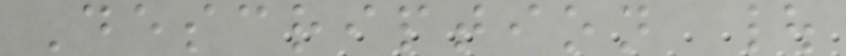Description |
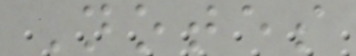Notes
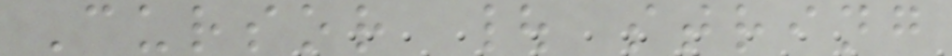Cursor | string
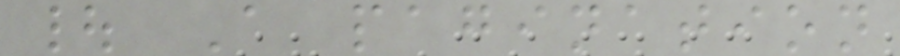| A pagination
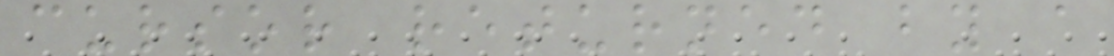cursor returned by a
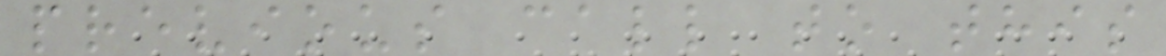previous call to this
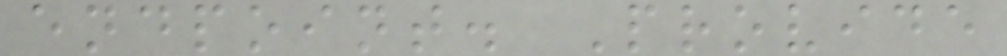endpoint. Provide
